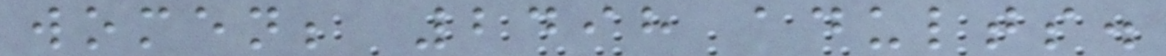women; 2498 adults.
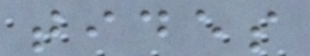tides
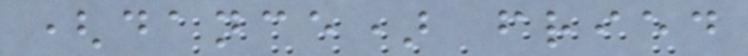(dance) fried
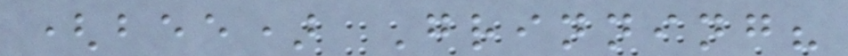(bee) Grinning?
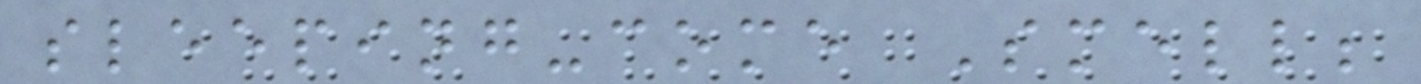sleeping-come Smell;
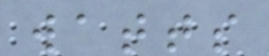watts
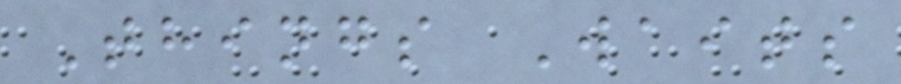Things Waits
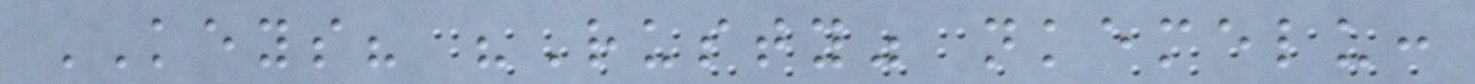KEYS? "Rusty" nkemelu:
